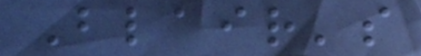Blair's
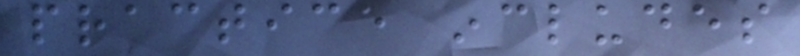practice includes
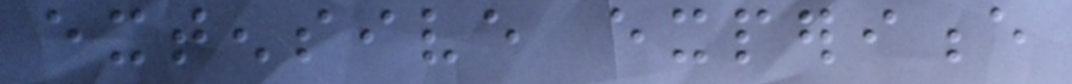extensive experience
